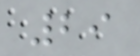29
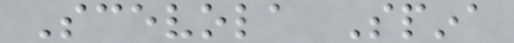Scevola Spina
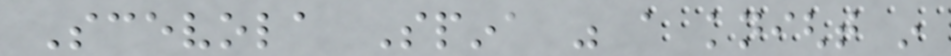Scevola Spina was a knight in
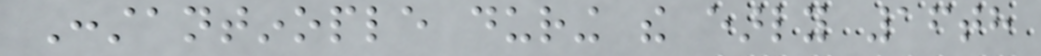Constantinople during the early 16th
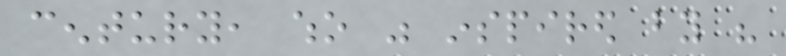century, who was inspired by his
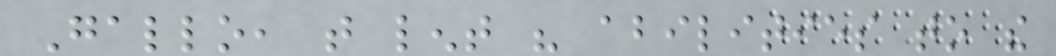Gallo, that lent his abilities to the
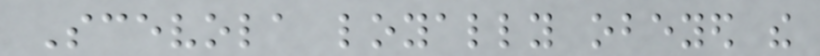Scevola loyally obeyed the
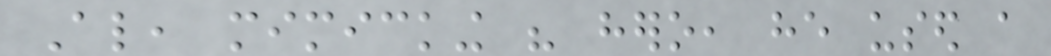Also, mimicking his hero, he used a
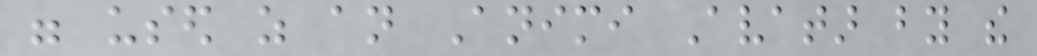were used as an Animi Avatar by the
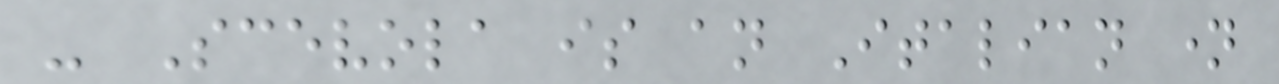- Scevola is an Italian name
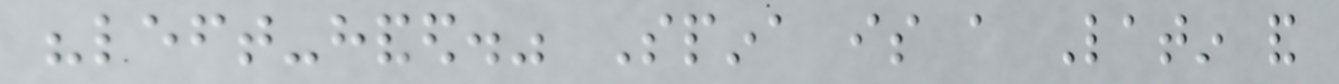"left-handed." Spina is a Latin and
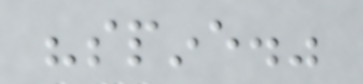"spine."
